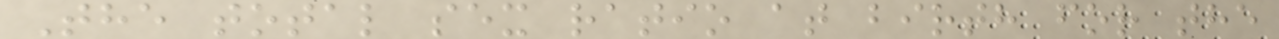The total sex ratio at birth for the
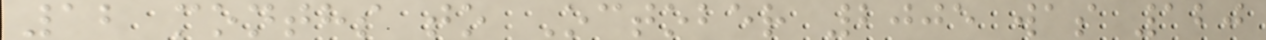12 months to October 2005 was 120
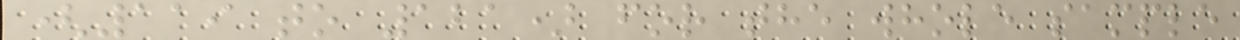(119 to 121) for the whole sample
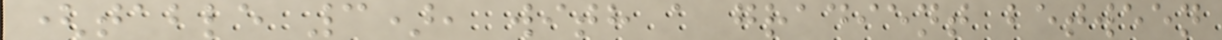(table 3), with a gradient between
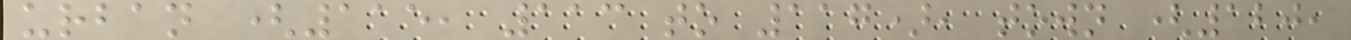urban (115, 113 to 117), town (120,
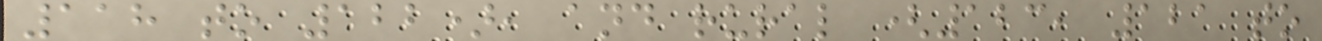118 to 122), and rural (123, 121 to
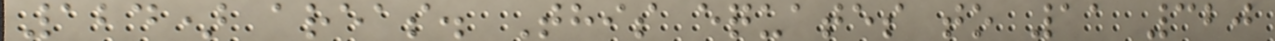124) areas. This equates to 11 320
